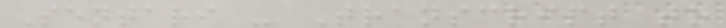Sentari - Transcript to
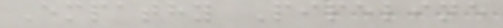Empathy Pipeline
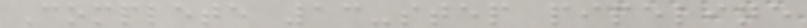Complete 13-step pipeline
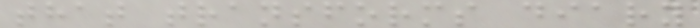that transforms diary
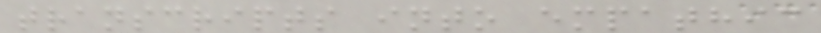transcripts into empathic
